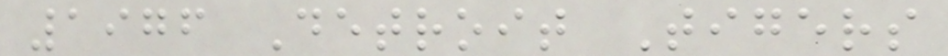1976 Detroit Tigers
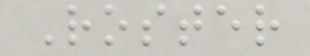Roster
